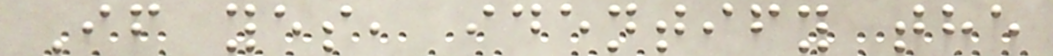If yes, identify the
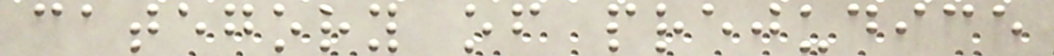category of prejudice
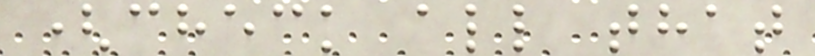(check all that
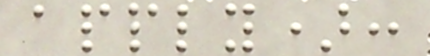apply):
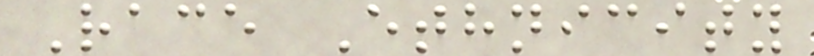Race Ethnicity
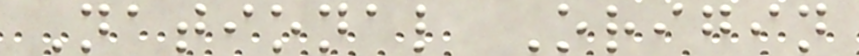National Origin
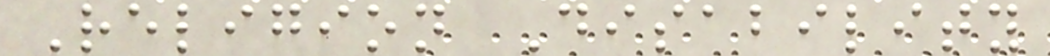Religion Disability
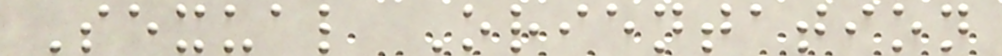Sexual Orientation
